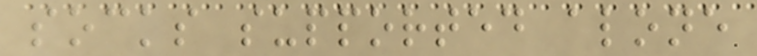socks supported alone
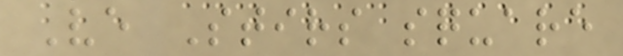Ve Stirs square
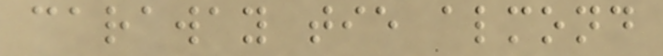caraway tie almond
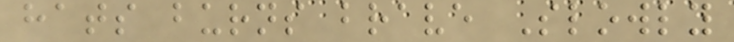hats burns brave Slowly
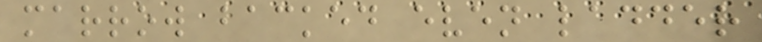marrow backed even ladder
